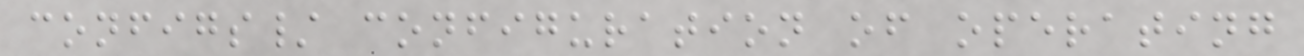configs/ configuration of operating
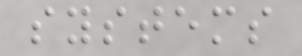systems
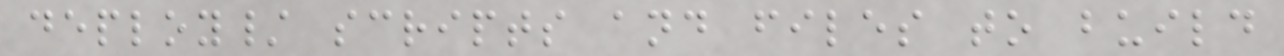deploy/ scripts and files to build
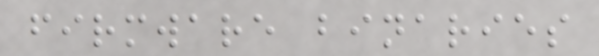firmware binaries
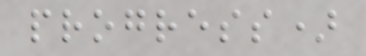progress)
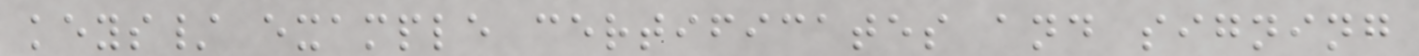keys/ example certificates and signing
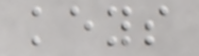keys
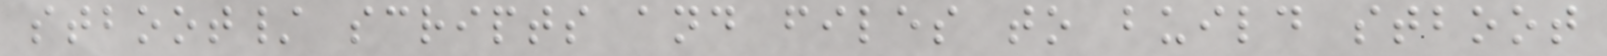stboot/ scripts and files to build stboot
